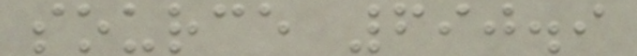source 690.9
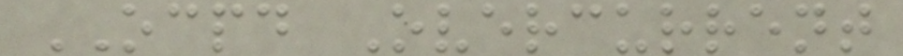OCPD Overcurrent
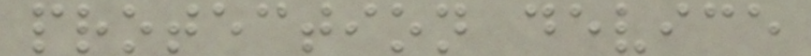protection device
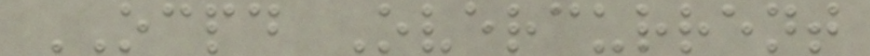OCPD Overcurrent
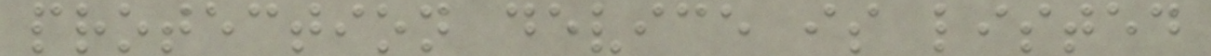protection device is listed
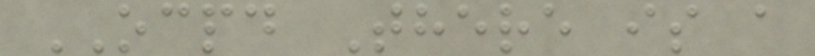OCPD There is a
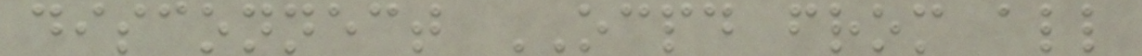disconnect OCPD from all
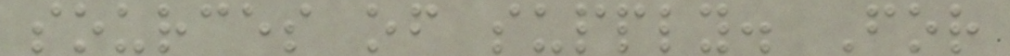sources of supply. For
